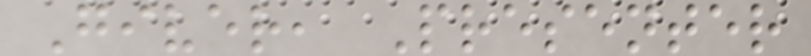Giver, Presenter
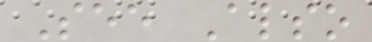See Also
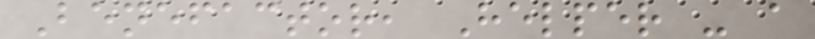Benefactor, Helper - a
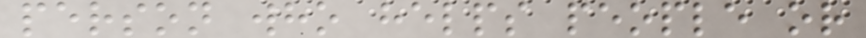person who helps people or
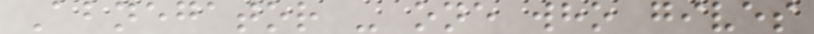Abnegator - one who gives
